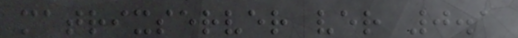matrixserver ver 0.1
